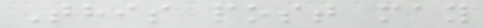This post may
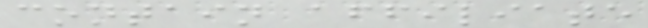contain affiliate
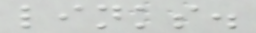links.
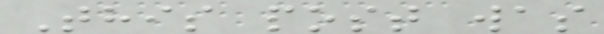This post was
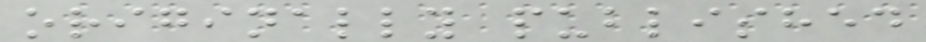originally published
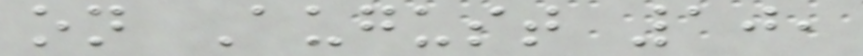on August 10,
